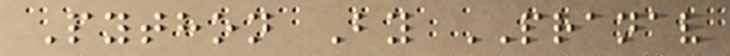Python By PRANAV
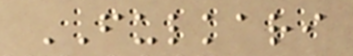FULKARI
